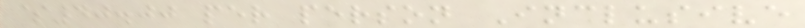$40.00 per person Inclusive
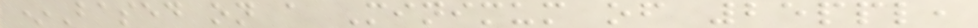*Based on a Minimum of 25ppl,
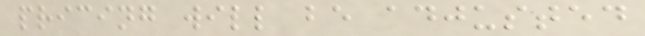pricing will be adjusted
